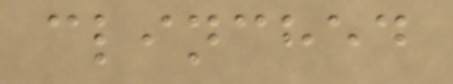clinched
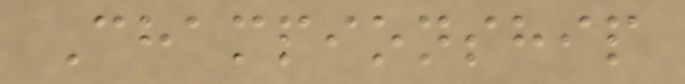Championship
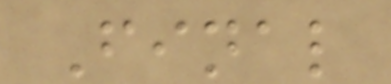Final
